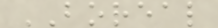BOREAL
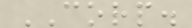CORP.
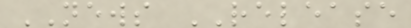NEWS RELEASE
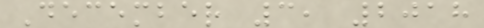December 3, 2018
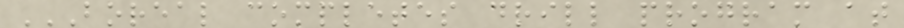BOREAL COMPLETES DRILL PROGRAM AT
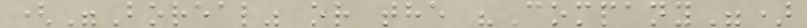("Boreal" or the "Company")
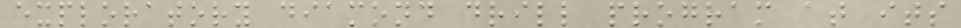exploratory diamond drill program at its
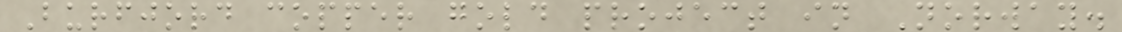Burfjord copper gold project in Norway.
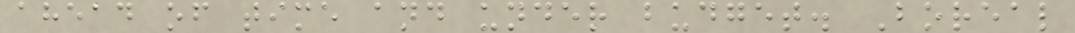ahead of time and under budget. Boreal
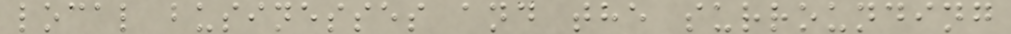local businesses and the surrounding
